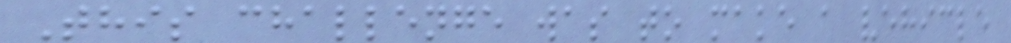This challenge was to make a vehicle
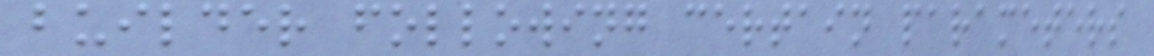builder following certain parameters
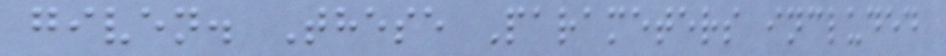given. These Parameters included
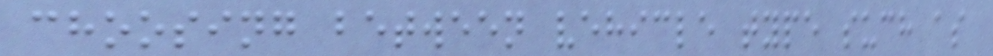choosing between vehicle type such as
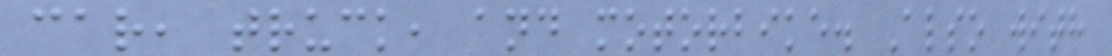car, truck, and motorbike. Also with
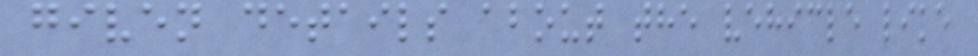given details about the vehicle like
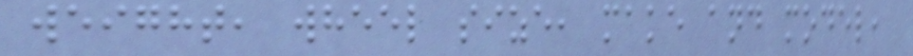weight, wheel size, make and model,
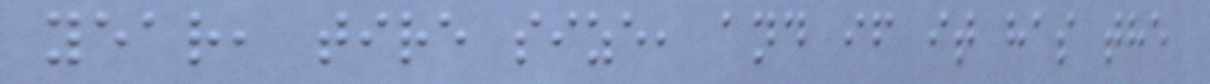year, tire size, and if it has the
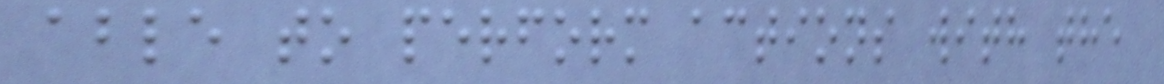able to perform actions with the
